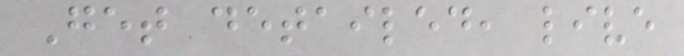Get detailed, live
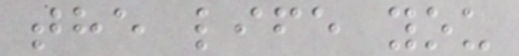the life you
